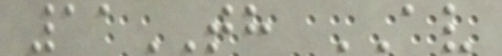11TH AV
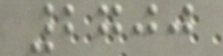2700
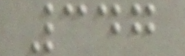347
